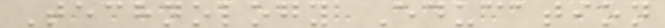Technology Education
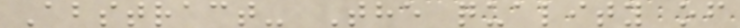Abstract- The quality of
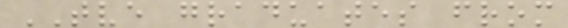TVE graduates from
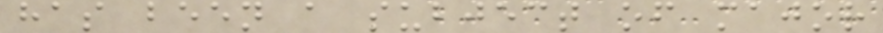has been a subject of major
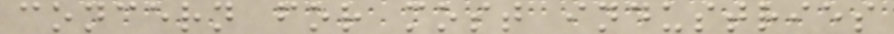concern for most industries
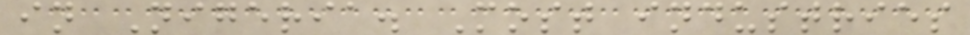in Nigeria. Most industries
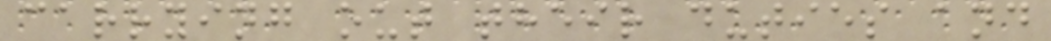carrying out their duties and
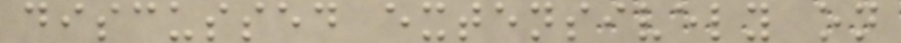discussed extensively on
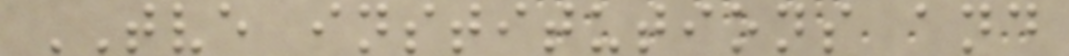TVE institutions and
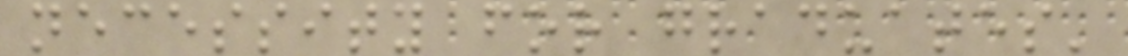necessity for graduates'
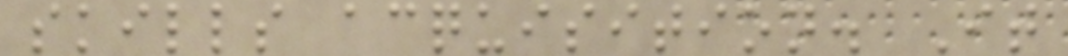skills acquisition. It
